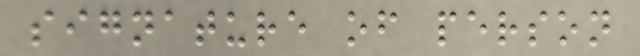signature of person
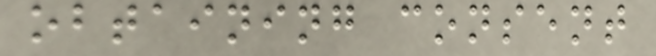obtaining consent
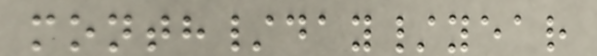month/day/year
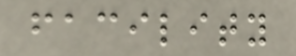facility
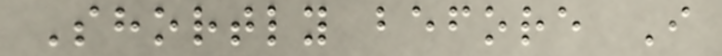Shortly before I
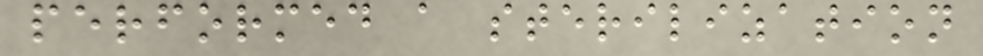performed a sterilization
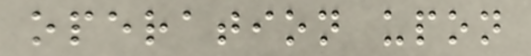operation upon
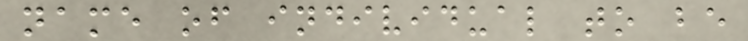name of individual to be
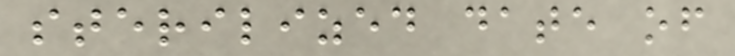sterilized date of
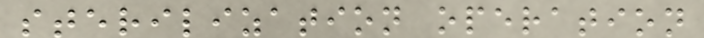sterilization operation
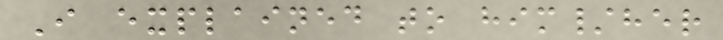I explained to him/her
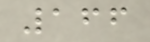166
